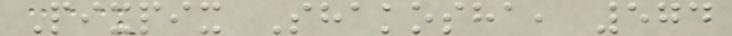Pixpix Shakosha, 574
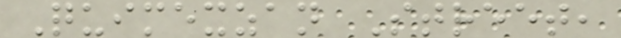Quimexzan Street,
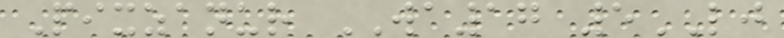Pixzanur WA17 5LJ
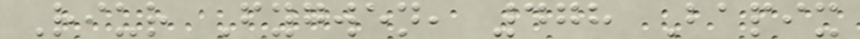Riur Fygwen, 478 Bapix
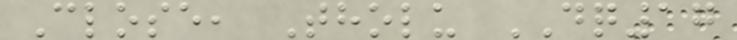Close, Tholu DQ17
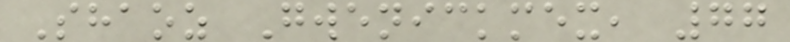Shaoz Gwenickmex, 77
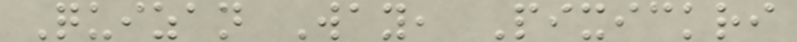Quizan Way, Pixickri
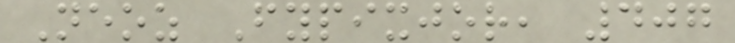Neoz Fypixjor, 407
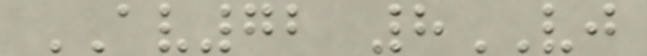AV72 8VJ
